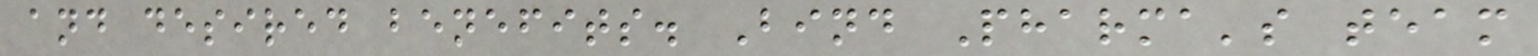and desired benefits. Bind Pharma's team
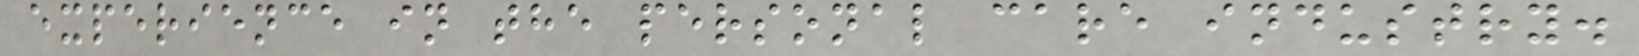experience in the personal care industry.
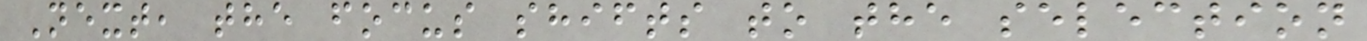Next, the focus shifts to the selection
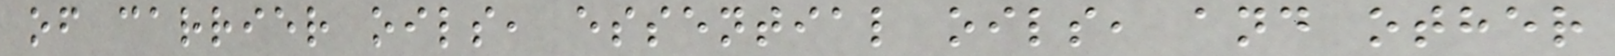of carrier oils, essential oils, and other
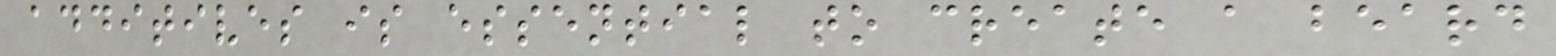additives is essential to create a beard
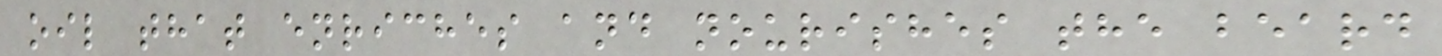oil that enriches and nourishes the beard
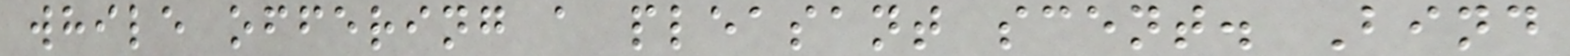while offering a pleasant scent. Bind
